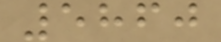5860
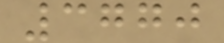3770
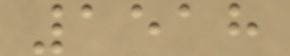1518
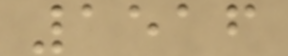1516
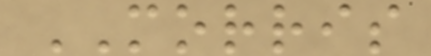MORRIS
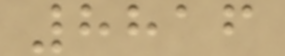8816
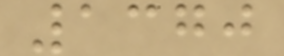1370
